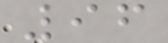96
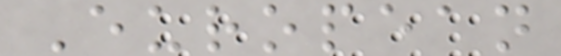European
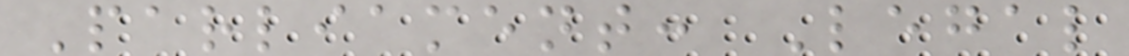Parliament: Legal
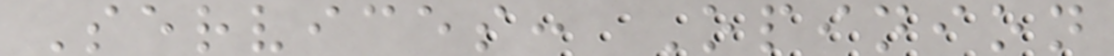Services: Opinion
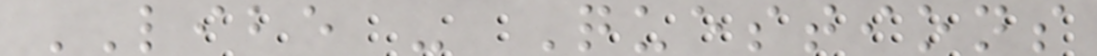LIBE - Questions
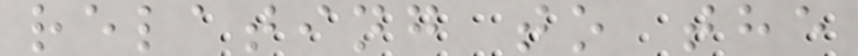relating to the
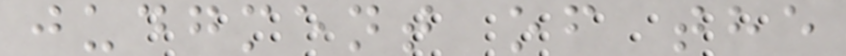judgment of the
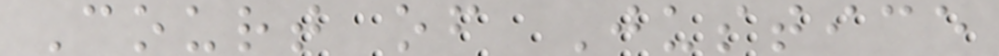Court of Justice
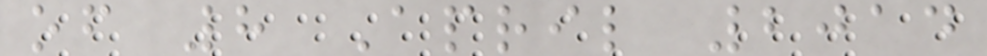of 8 April 2014
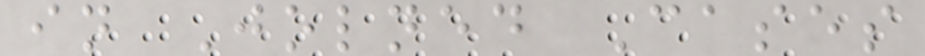in Jolned Cases
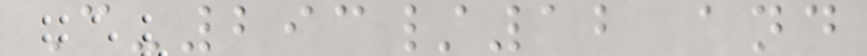C-293/12 and
